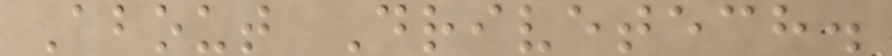About Drivetech.
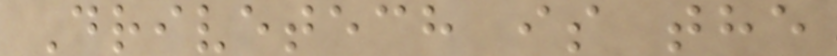Drivetech is the
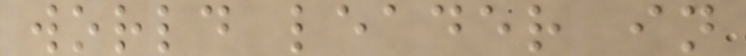world leader in
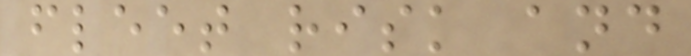fleet risk and
